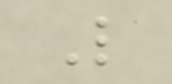L
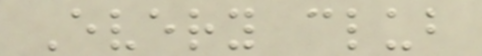Every club
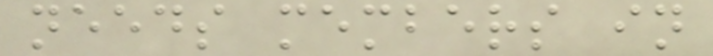needs members in
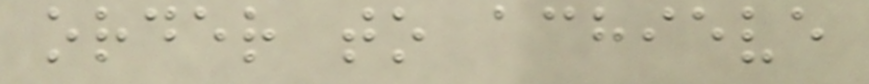order to achieve
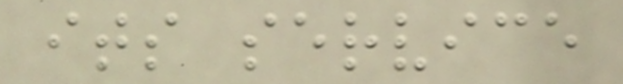its service
